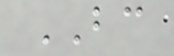BC
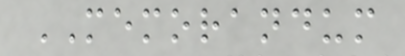MEMORANDUM
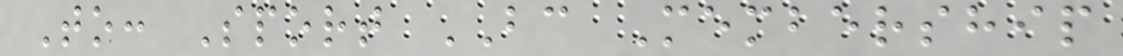To: Sport BC Membership
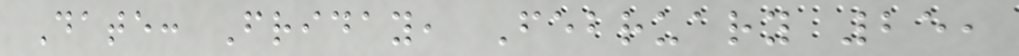Date: Friday, February 25,
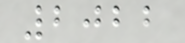2022
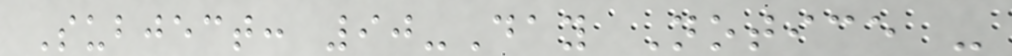Subject: 90-Day Notice -
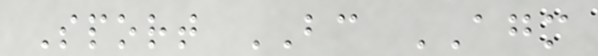Sport BC AGM
